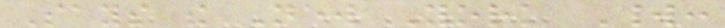Says the New York World:
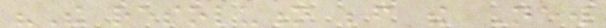"The resolution before the New
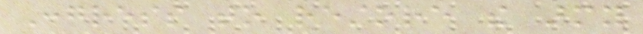Congress to restore the army
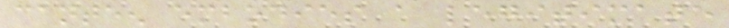canteen embodies a legitimate
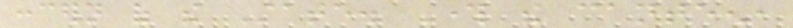concern of the State. Through the canteen,
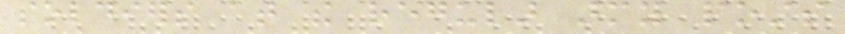soldiers at the regular army posts
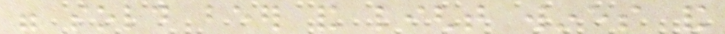were sold beer and light wines and
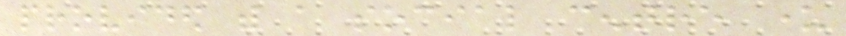provided with a social centre under
